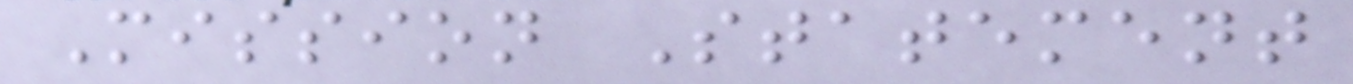Mission Statement
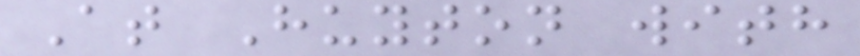At Huyton with
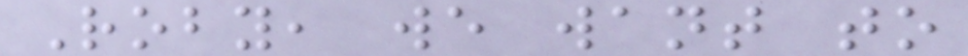Roby, we want to
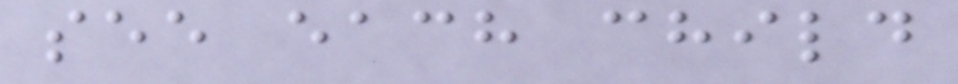see each child
